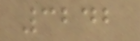3242
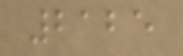2125
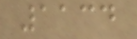1134
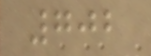702
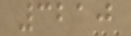3210
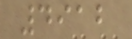4912
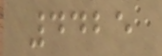4425
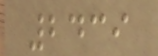2439
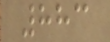883
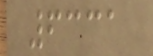6331
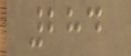284
